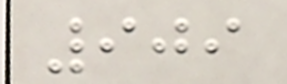909
